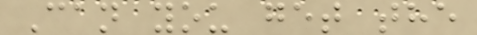Can you get the
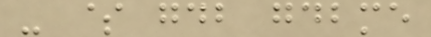- $ gdb gdbme
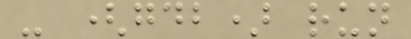- (gdb) run
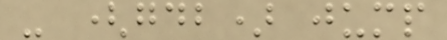- (gdb) jump
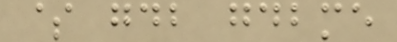$ gdb gdbme
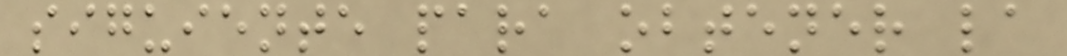siguiente para obtener la
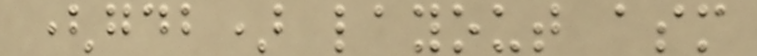(gdb) layout asm
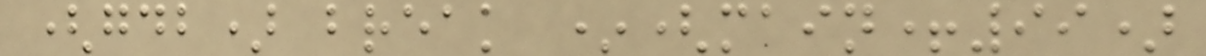(gdb) break *(main+99)
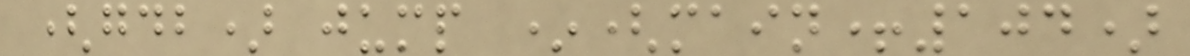(gdb) jump *(main+104)
